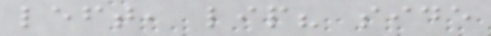left, lip? side
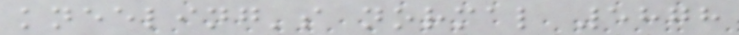kneeling's normal 5878
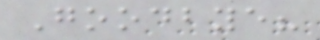Goodbye?
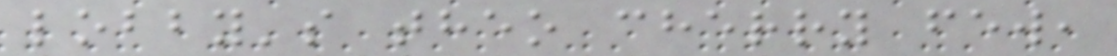lobby's theo cherry few,
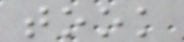took
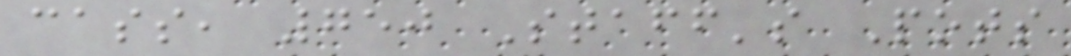cass, 750 Staff's Pots
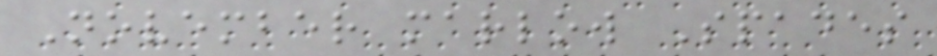November marlow Spades
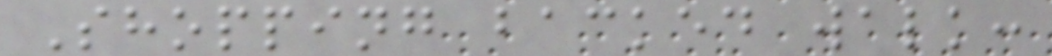Shopping backed walk:
